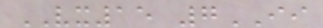VX15 7II
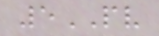5PV
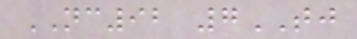NC92 7TJ
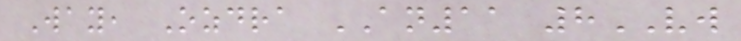Way, Ozdra AN11 8VW
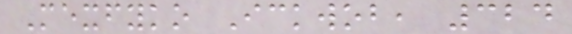Mexfyko Ickwob, 324
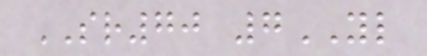SR70 7YL
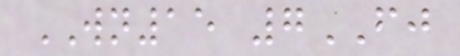WN15 7FJ
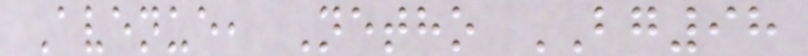Avenue, Netho BG98
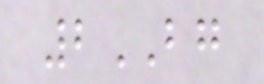2BG
